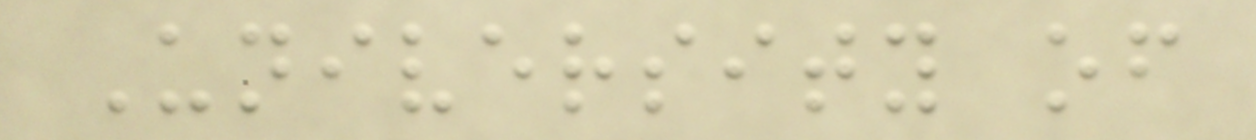University of
